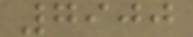7900
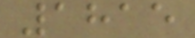1815
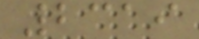2319
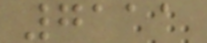7111
